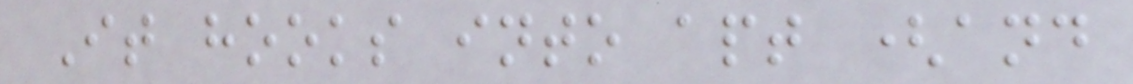It hooks into apt (and
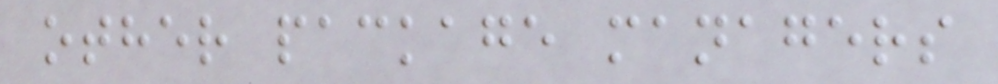other package managers
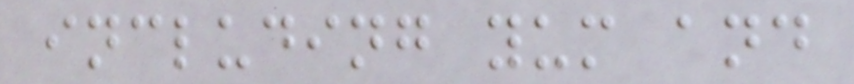including yum and
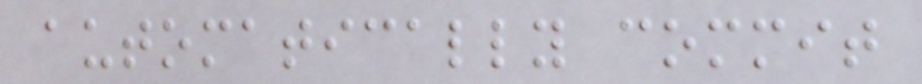automatically commit
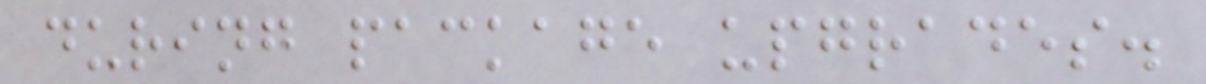during package upgrades.
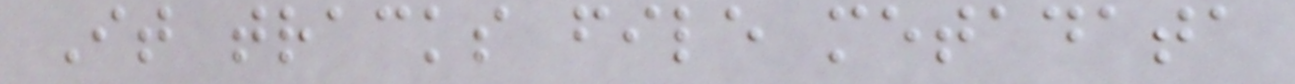It tracks file metadata
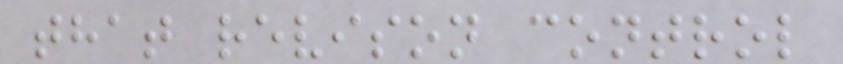that revison control
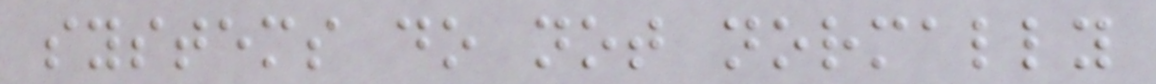systems do not normally
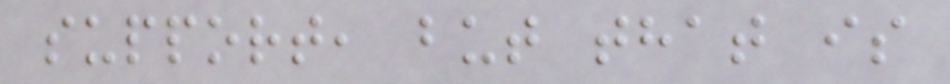support, but that is
